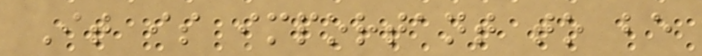It is important to be
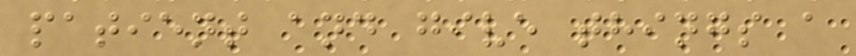patient and give things a
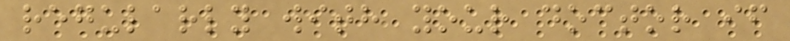regularly with your doctor if
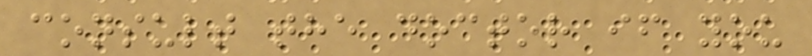consult the doctor if you
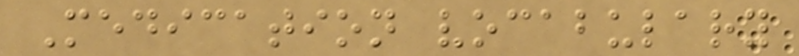Medication vocabulary
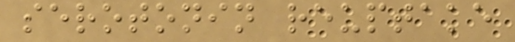serotonin reuptake
